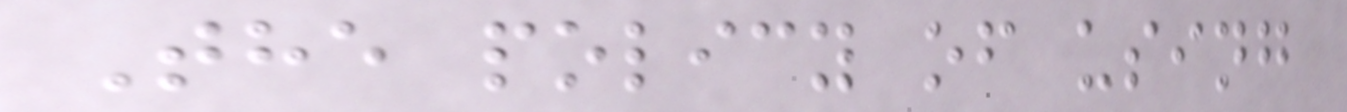The policy of using
